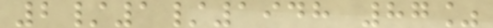2/1/1948 87%
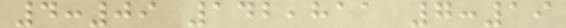4:09 142,811 7:19
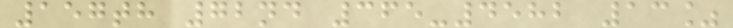157th 72nd 365-4582 13%
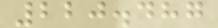220.487
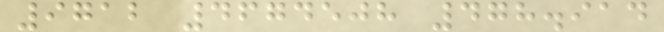9712 4674508 478.914
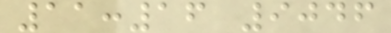11:16 9046
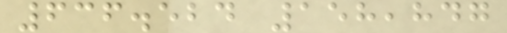636.524 158,847
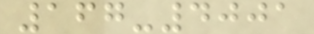167-4001
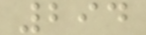294
